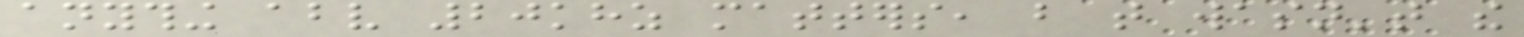anything above 20khz matters, but that wasn't the
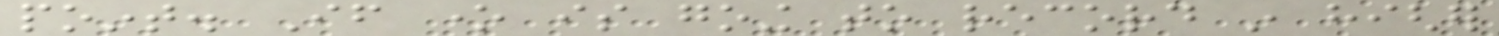point. If one is going to record in higher
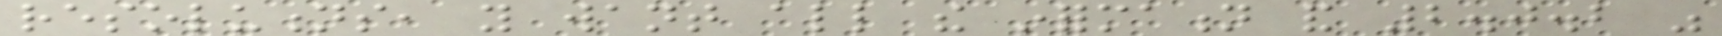resolutions, you want all the information and 2.0.2 was
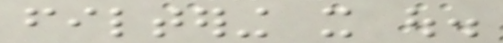filtering it out.
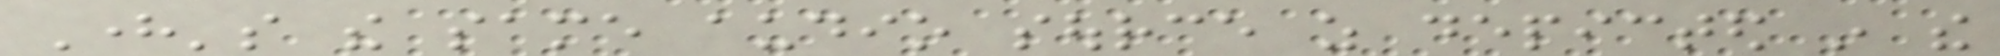Here's the same audio source as depicted in the
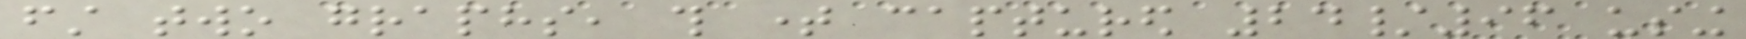first two graphs, this time captured 24/96 using
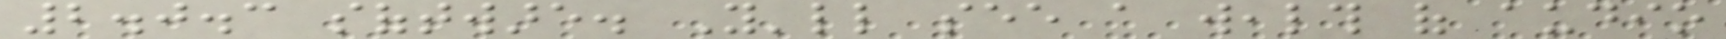2.0.3 software. You'll see a wealth of audio
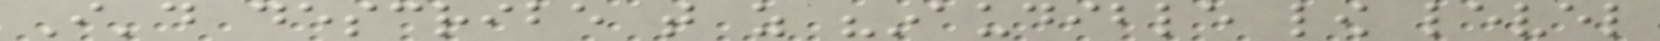I'd describe that as "inaudible low level
